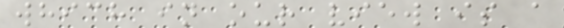which in our view is a
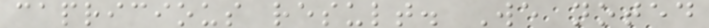capricious result. We noted
